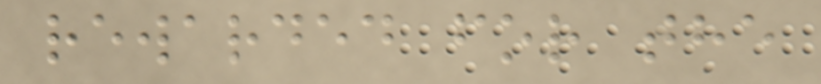rewarded for the
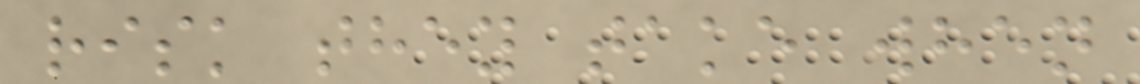risk they take when
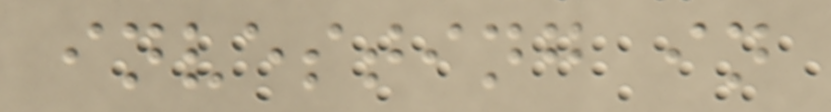investing in
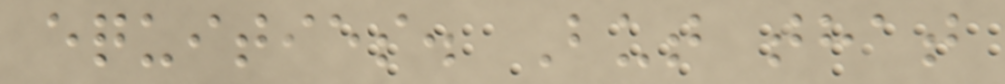equities. But that
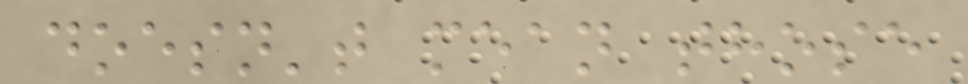doesn't mean those
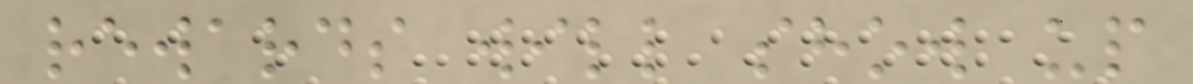rewards will show up
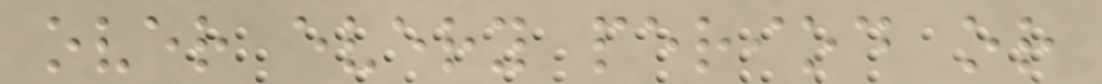over every period or
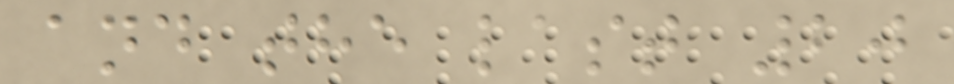and the last 20
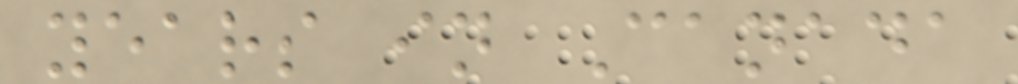years in Canada
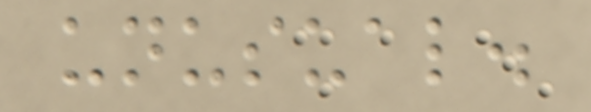unusual.
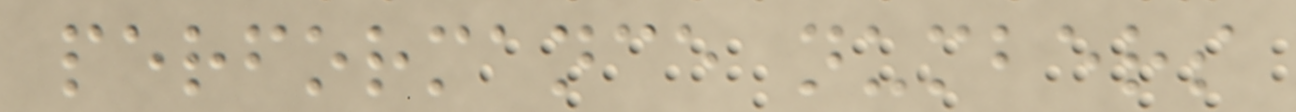performance numbers
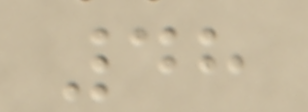48
